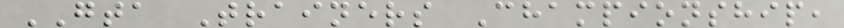GTA Trainers Championship,
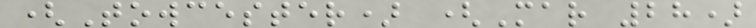(Towcester) (Mar 28)
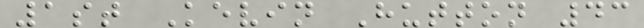1st Kevin Hutton 43
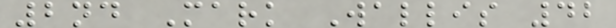2nd Mark Wallis 42
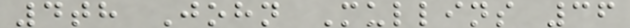4th John Mullins 36
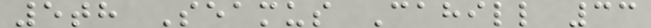5th Seamus Cahill 33
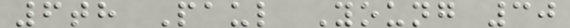6th Paul Young 30
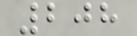208
